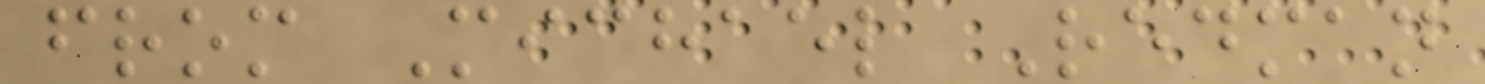from Michael Redman
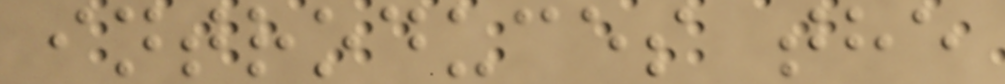introduces the
